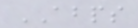ABPS
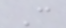C
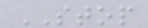STOP
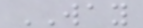WAY
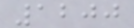1200
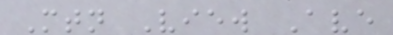Mtn View Ave
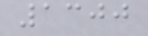1300
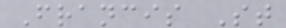Francis St
